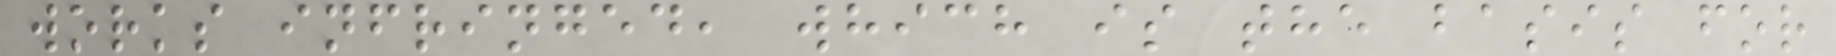works infringed, which is the basis for
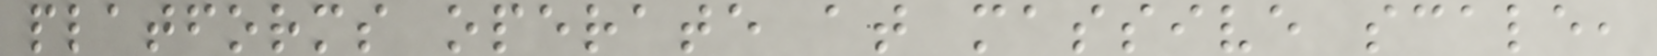platforms operate at massive scale,
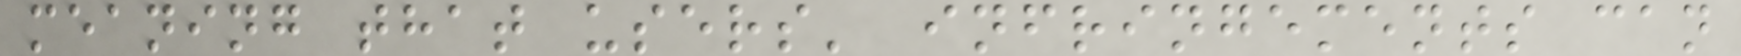meaning that users' infringements can
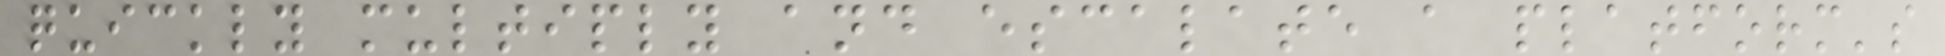quickly multiply and escalate a platform's
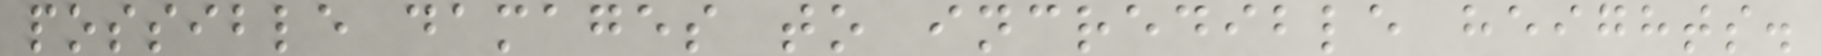possible damages to incredible heights.
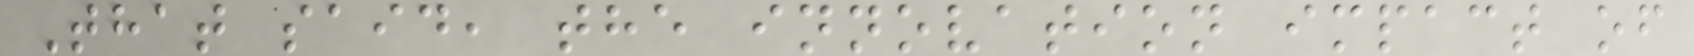That said, the innovation impact of
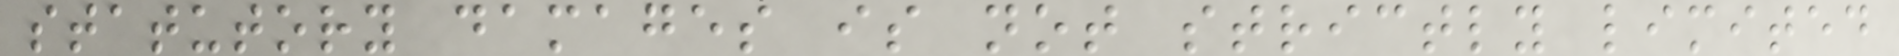statutory damages is not strictly limited
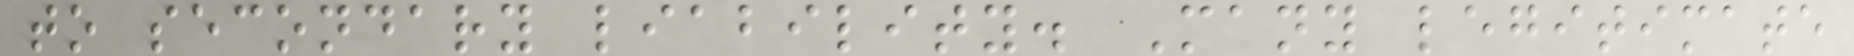to secondary liability. Many legitimate
